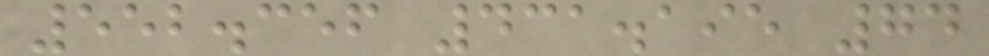552.356 431.195 74
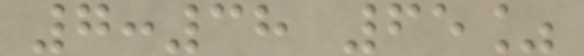7:38 65%
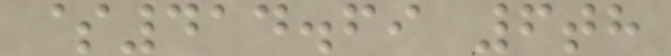$414.69 6th
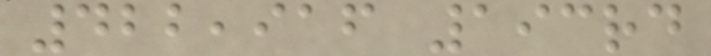422,916 193rd
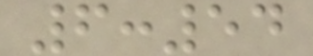6:54
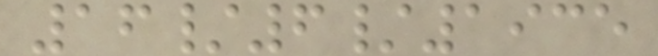16/6/1935
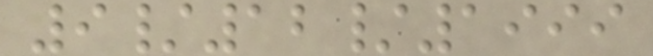9/12/1999
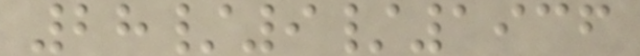28/9/1936
